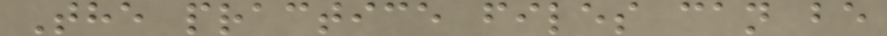The practice files can be
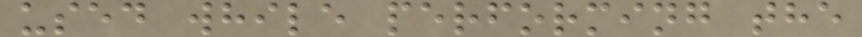used while performing the
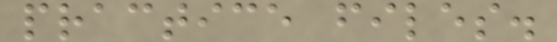practice files.
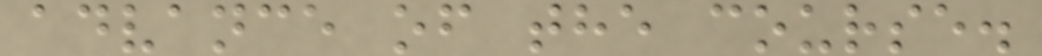advance of the course.
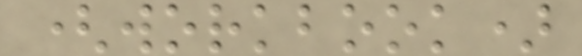(workbook)
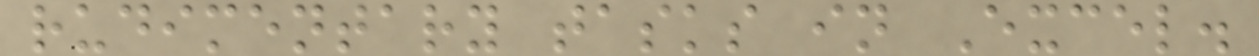rudimentary tasks in Excel.
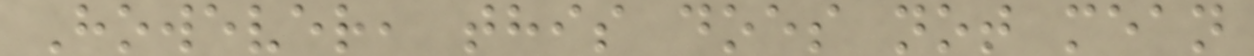However, this does not mean
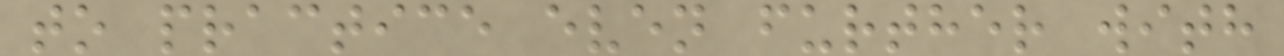to practice even further with
